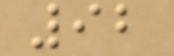92
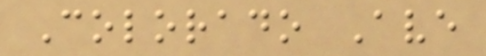Colorado Ave
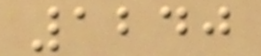1240
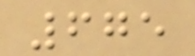675
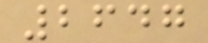2647
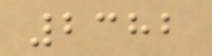2382
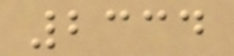2334
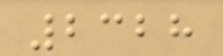2328
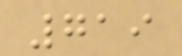719
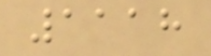1118
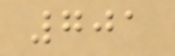701
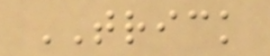TRICK
